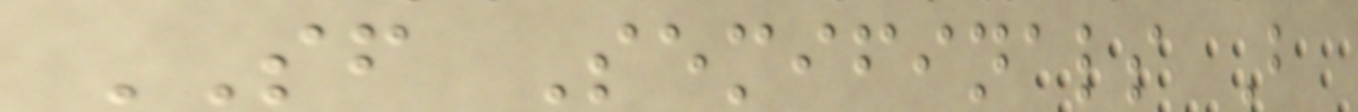SF Semifinals B
